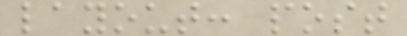layout: post
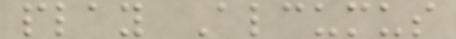play Alcumus
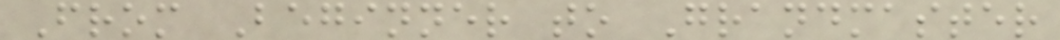From Beginner to Grandmaster
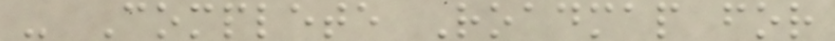- Complete Roadmap for
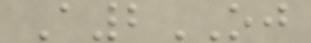A2OJ
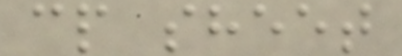cp sheet
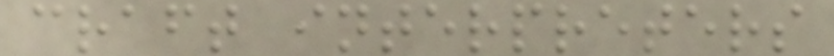craft interpreters
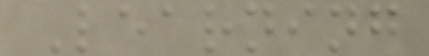Learning
